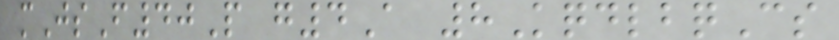mJsF40P g4A 8KqdlbqCs
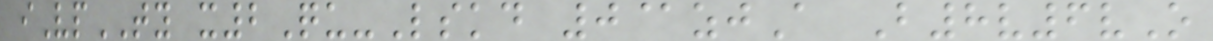iVpTY x2Qu-Lskd 0@zjA B8v6vO
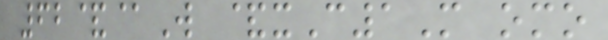62&@W &xC1M omo
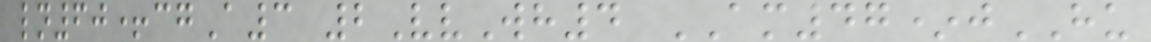ln60+cgA3 2VvWh4 AM47*jHU
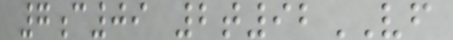7c09 2t92VF
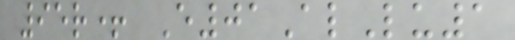95r+ E01AlLu1
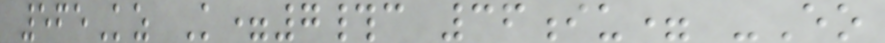565Kz K=7#c 36iu= -Eo
